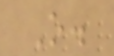O.
